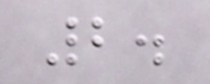2.
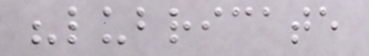"lubricate
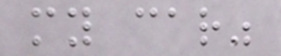my car"
